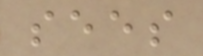sees
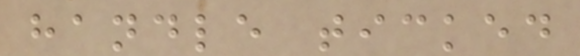handle ticked
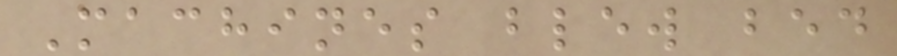Machines blew bed
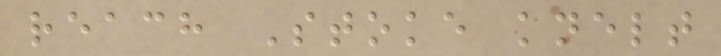reach Stoke knelt
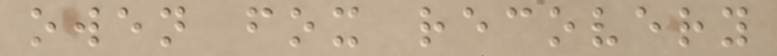owen fox recovery
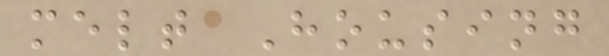melt Housing
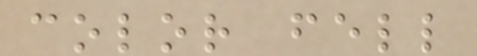color fell
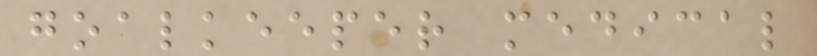goalkeeper medical
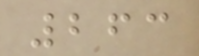263
